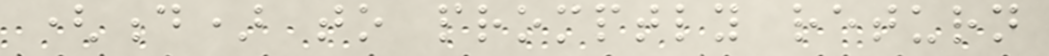(d) to promptly return
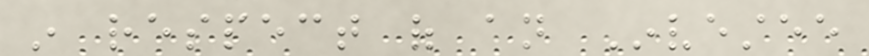in respect of an Investee
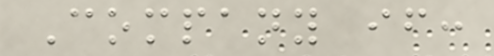Company if:
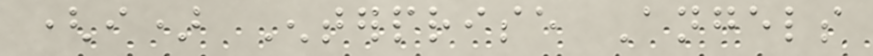(i) Enterprise Angels
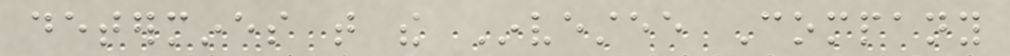determines that the Investee Company
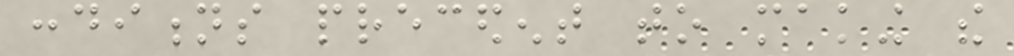conditions precedent to making the
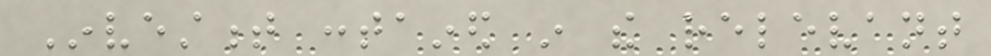Investment contained in the relevant
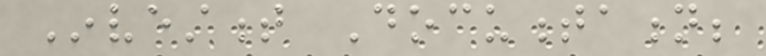Investment Documentation;
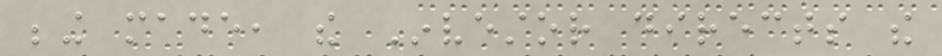being made, the Investor directs the
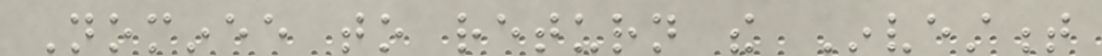Nominee to return the Investment
